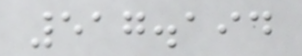517.194
